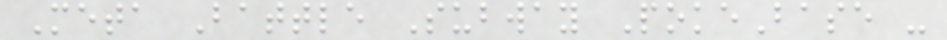Meta Battle Subway PokeBase -
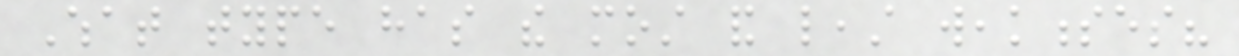What type has the most and least weaknesses?
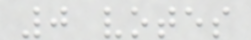0 votes
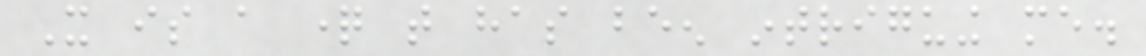It is a question that has been intriguing me.
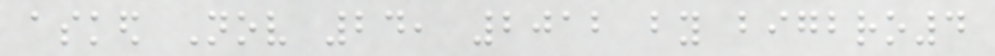asked Nov 24, 2012 by bigbro4
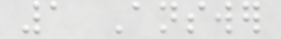1 Answer
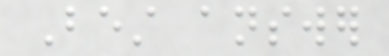Best answer
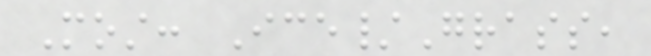Most: Ice/Grass,
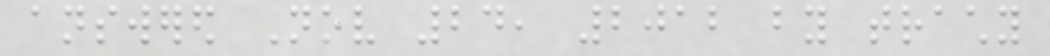answered Nov 24, 2012 by trachy
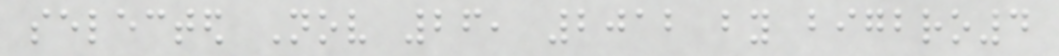selected Nov 26, 2012 by bigbro4
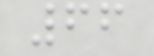66
